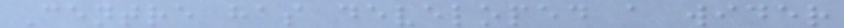Centre has developed a wider
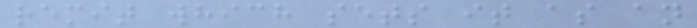remit which sets it as an
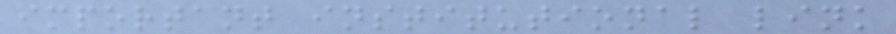important institutional link
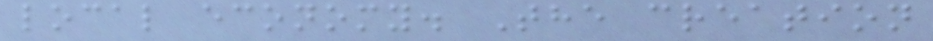local economy. The creation
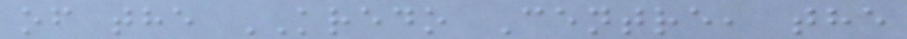of the KREDO Centre, the
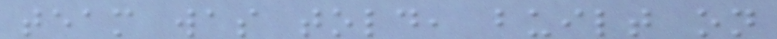team was told, built on
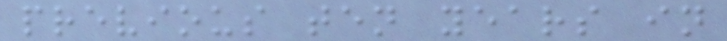previous ten years in
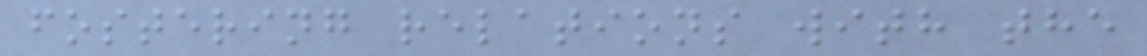fostering relations with the
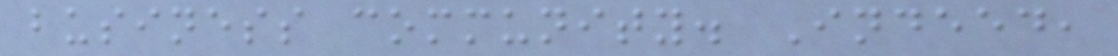business community. Indeed,
